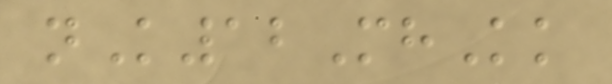nK12MhKk
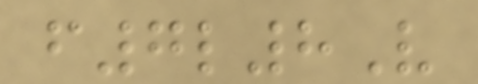f7l8V
